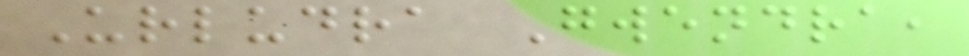Urludra Gwendra,
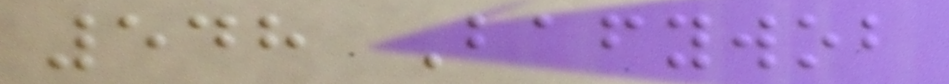548 Bafywob
